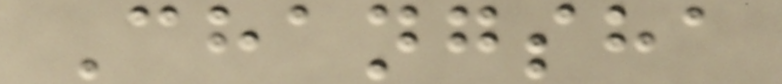Changsha
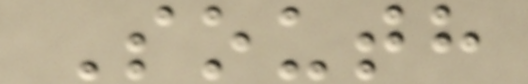South
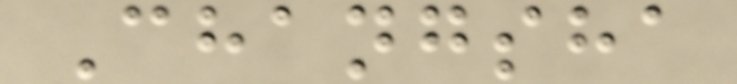Changsha
